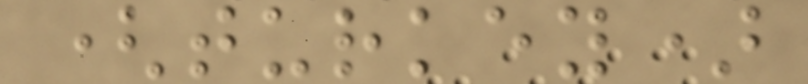(turkey)
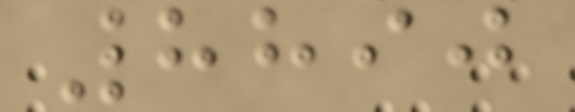8890
